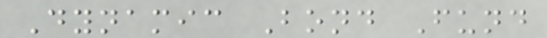Dynamic Bond Fund
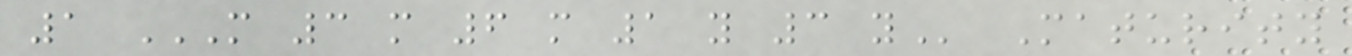1 M 3 M 6 M 1 Y 3 Y Maturity
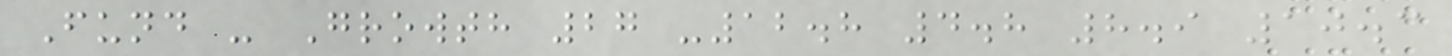Fund - Growth 27 -12.8 4.8 8.9 10.3
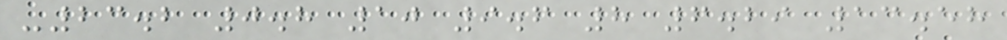-23.2 0.8 10 9.6 8 6.29 13.58
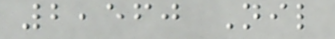2,560 Nil
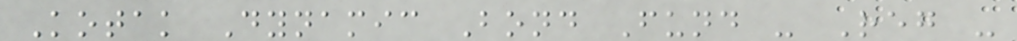Kotak Dynamic Bond Fund - Reg -
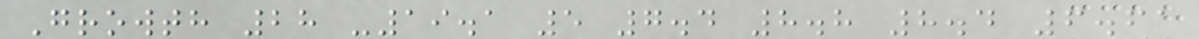Growth 28 -19.1 5 7.4 8.8 8.4 6.61
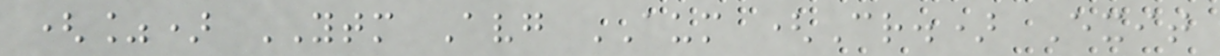(%) YTM Avg AUM (Cr.) Exit
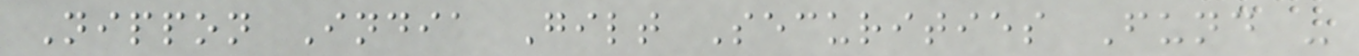Nippon India Gilt Securities Fund -
